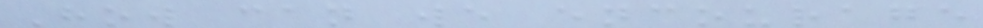How can we encourage
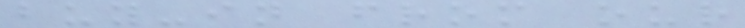buy-in from our
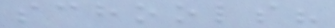schools?
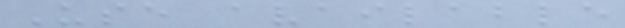Use available
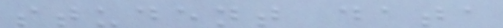student data
